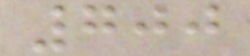700
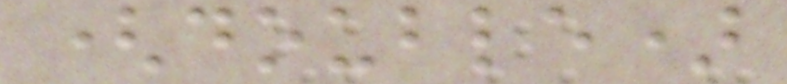(double)
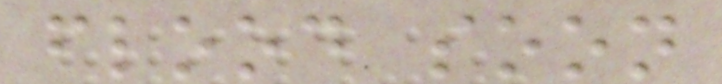flood soon
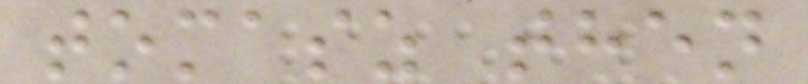tomasz then
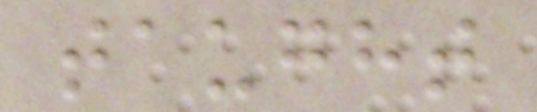taught
